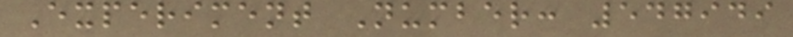Experiment Number: 547949
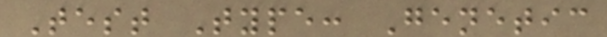Test Type: Genetic
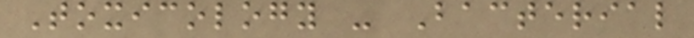Toxicology - Bacterial
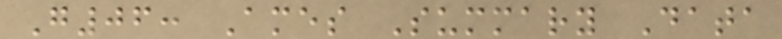G06: Ames Summary Data
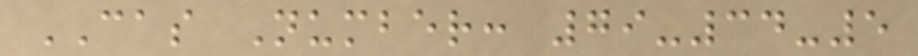CAS Number: 79-34-5
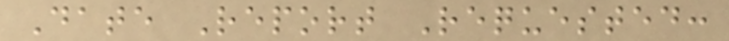Date Report Requested:
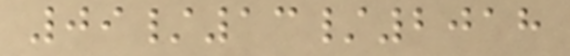09/13/2018
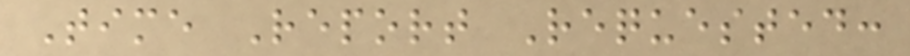Time Report Requested:
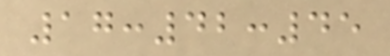17:42:45
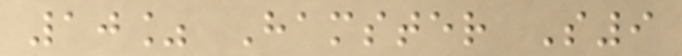10% Hamster S9
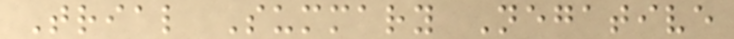Trial Summary Negative
